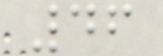46
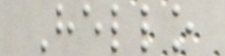Hello
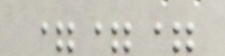===
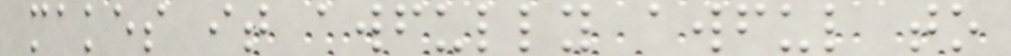makes it awfully awful to
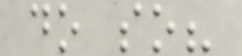do so?
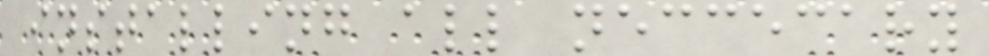installing all neccecary
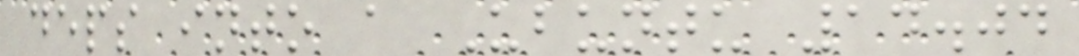deps into a Ubuntu 14.04
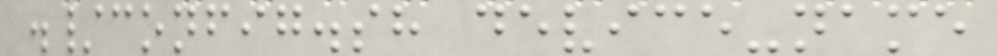./config.sh device-name
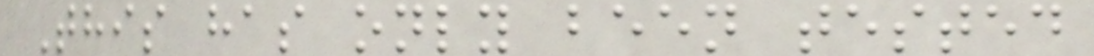This has only been tested
